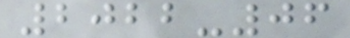2022-06
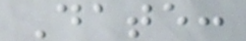Date:
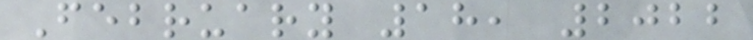February 18, 2022
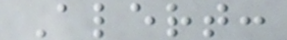Alert:
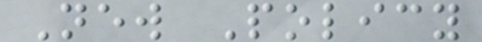New Policy
